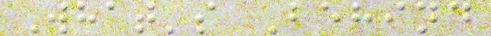What's Behind
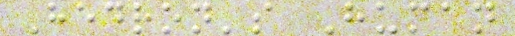Hedron's Human
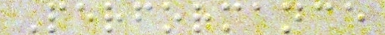Performance
